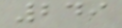249
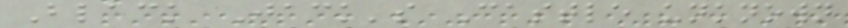Black Jack's Castle unknown
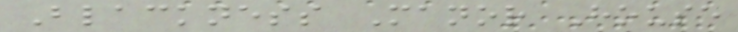Blackness Manor House
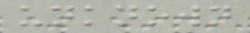unknown
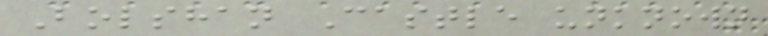Bolshan Castle unknown
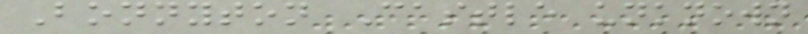Bonnyton Castle unknown
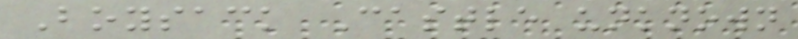Boysack Castle unknown
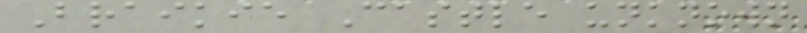Braikie Castle unknown
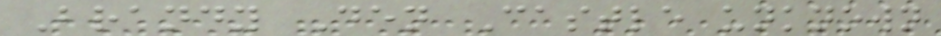Brandy Den Castle unknown
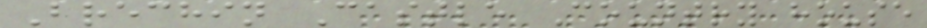Brechin Castle Country house
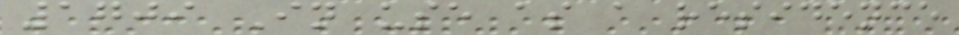1709 In use as a residence
